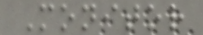Monitor
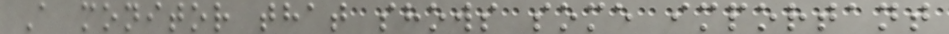A monitor that shows some important
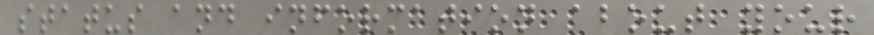status and information about your
